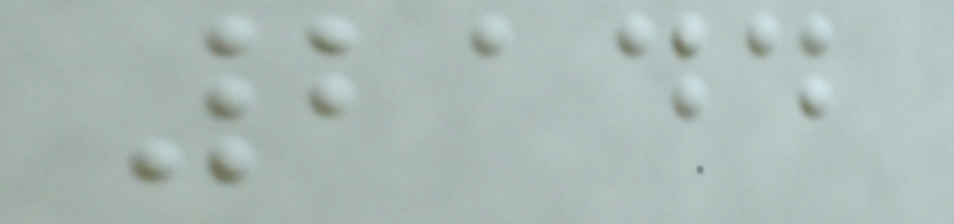2144
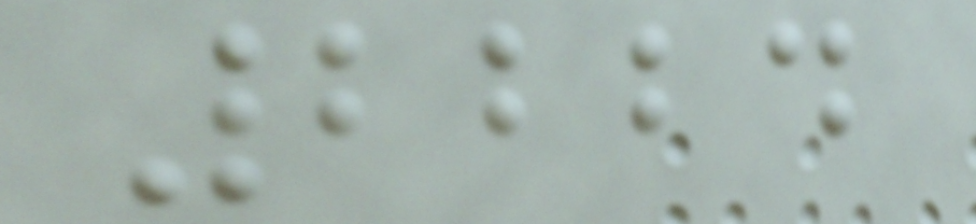2224
